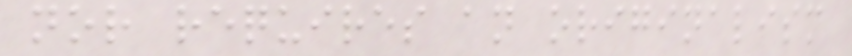nor requires an originalism
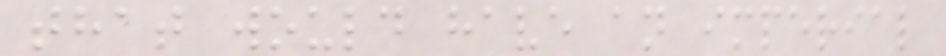that would have an imperial
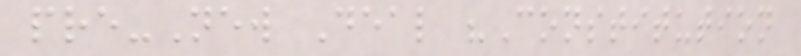pre-New Deal "Constitution
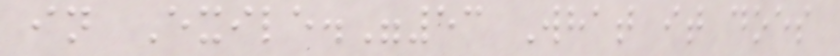in Exile."53 What it does
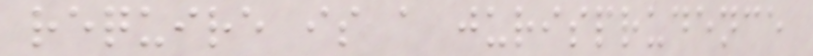require is a jurisprudence
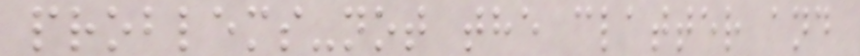problems-not the clatter and
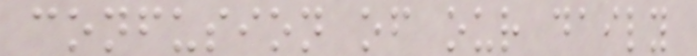confusion of our daily
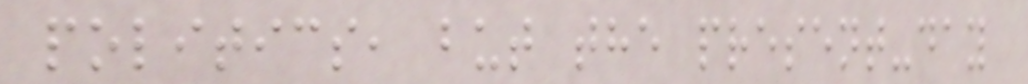politics, but the present-day
